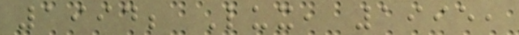1994; Lux, 1995,
